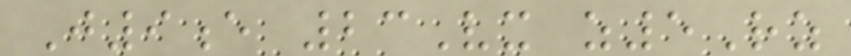J9e 23Vx z5Rz
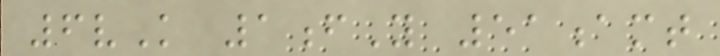6vK 1fY 51amt
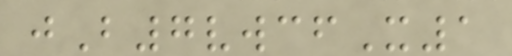jB7vwcfX1
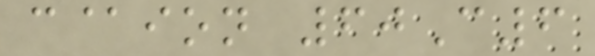c@ion 60C6
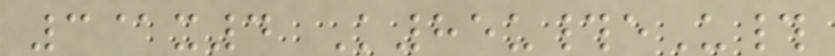3@x4 K85u#eU#
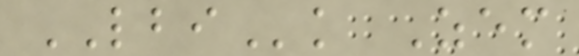LBIk Zem
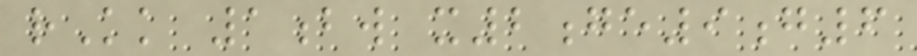rKk 1bw x2ge9g6
